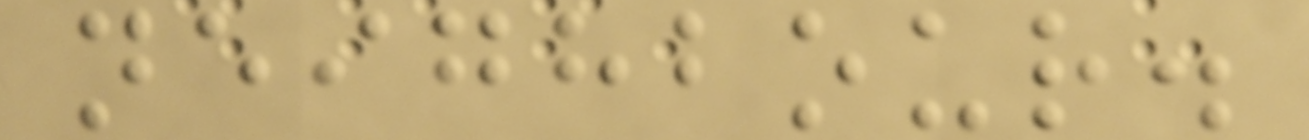neighbour.
